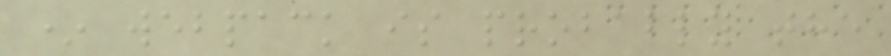* webpack is probably the
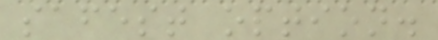safest option.
